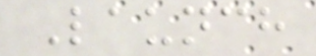Launch
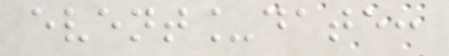event_date:
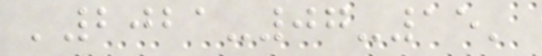'2021-07-15'
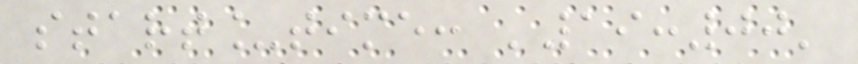start_time: '19:00'
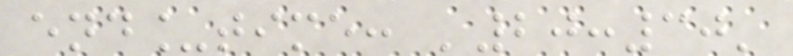end_time: '20:30'
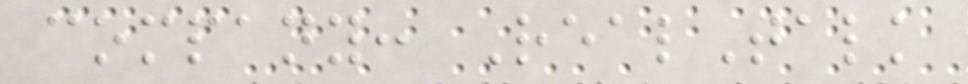company: RealTalk
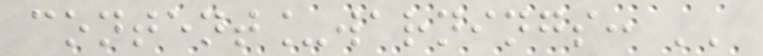content_warnings: ''
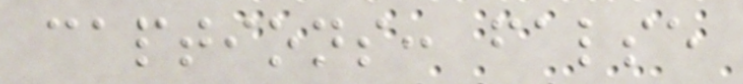captions: false
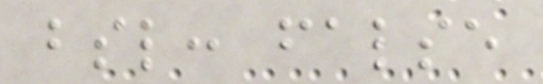bsl: false
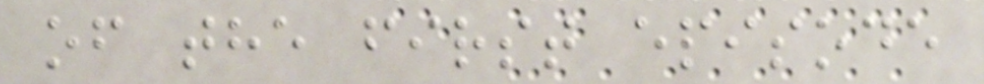of the first episode
